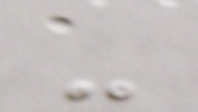-
